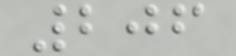206
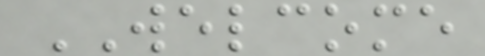WELCOME
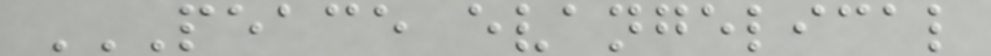PEACE EVANGELICAL
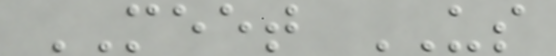MEET US
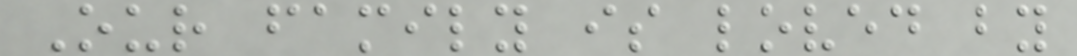Our family is loved by
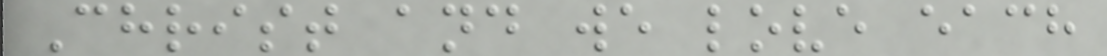Christ and we love each
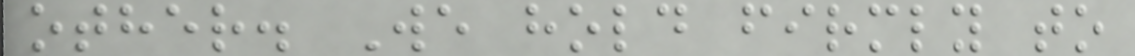other. We hold firmly to
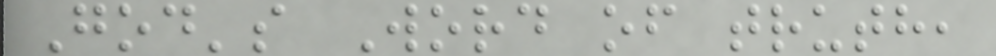God's Word of truth,
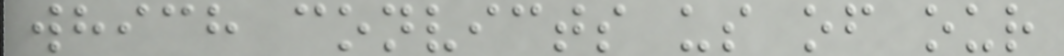which convicts us of our
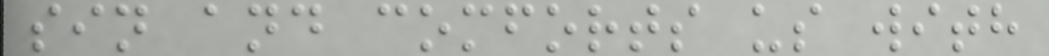sin and comforts us with
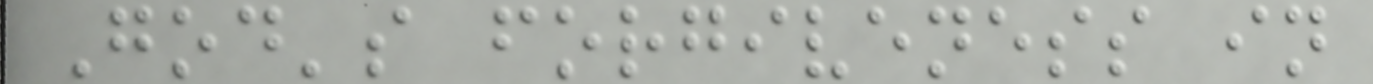God's forgiveness in
